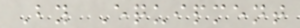By Equipment
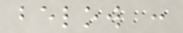below :
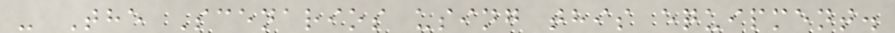- The Scenarios using this equipment.
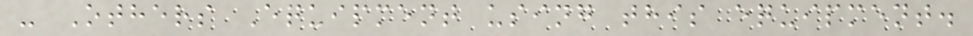- Others Equipment using this equipment.
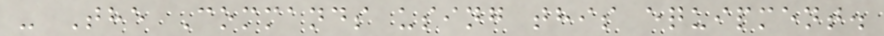- The Commands using this equipment.
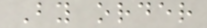By order
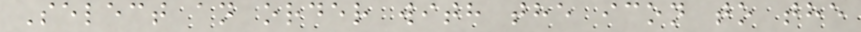Select an order with the icon to the
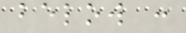below :
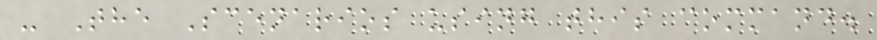- The Scenarios using this command.
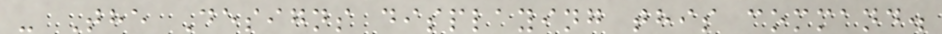- The Designs displaying this command.
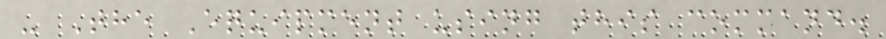- The Equipment using this command.
